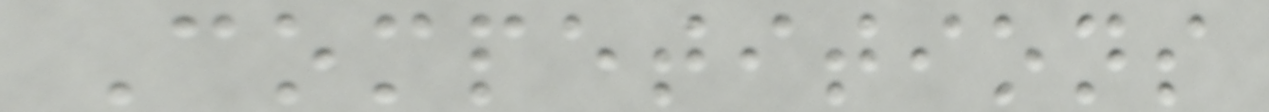Competitions
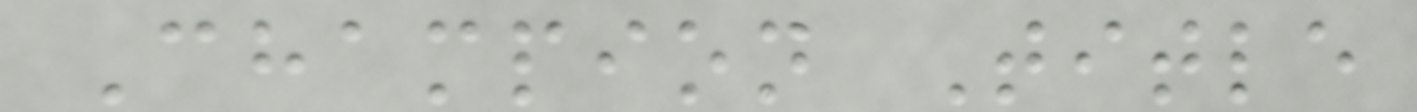Champion Title
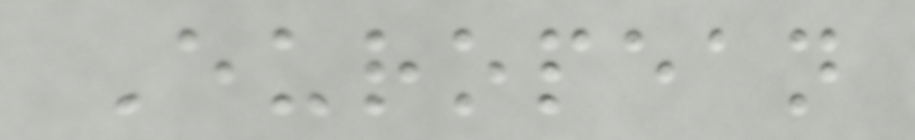European
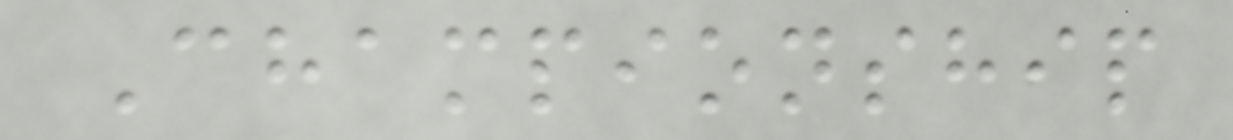Championship
